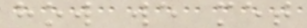how we met
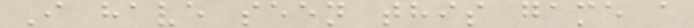I have seen this game a
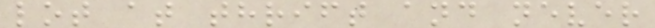lot at thrift and never
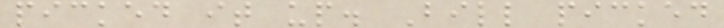picked it up. Bill picked
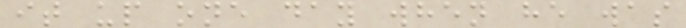it up one day when he was
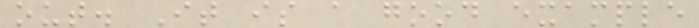out. It is a good example
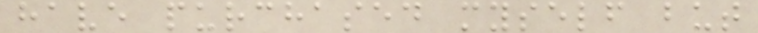have purchased myself but
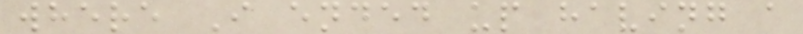where I ended up having a
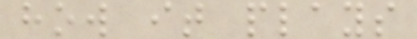how it plays
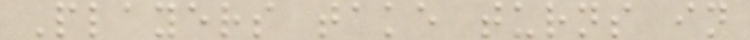Players take turns in
